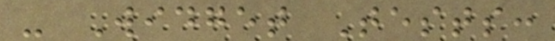- Widget Tests:
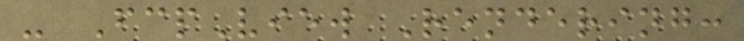- FcpView Rendering:
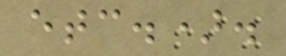etc.).
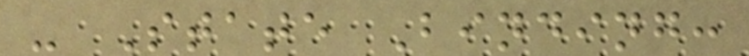- State Binding:
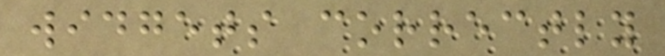widgets correctly
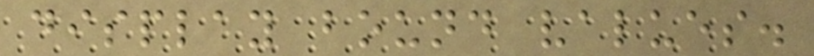display bound values.
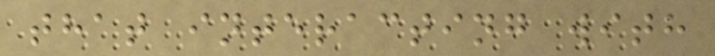that interacting with
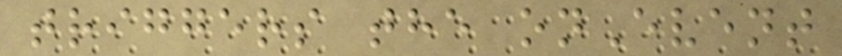triggers the onEvent
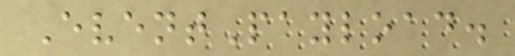EventPayload.
